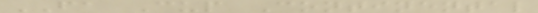FA Cup Continental
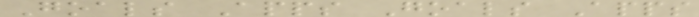Goals Apps Goals Apps
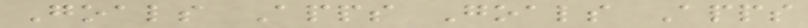Goals Apps Goals Apps
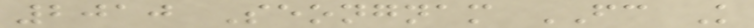2010 Seongnam FC K
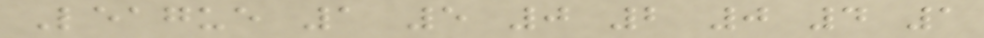League 1 5 0 2 0 4 1
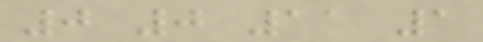0 0 11 1
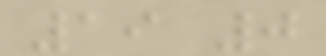19 0
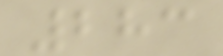283
